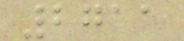2711
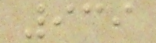939
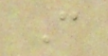C
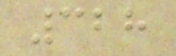328
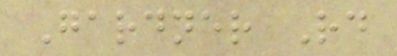Gardner Rd
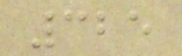325
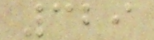329
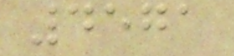4571
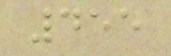455
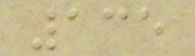135
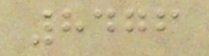8476
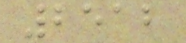2512
